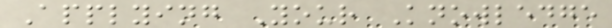Applying Your Knowledge
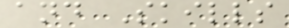and Skills
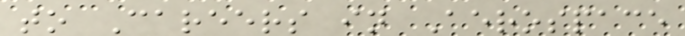to Careers in Aerospace
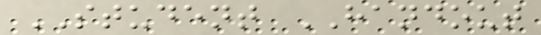STUDENT HANDOUT
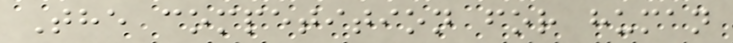The competition for human
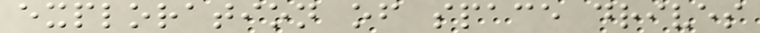exploration of space drives
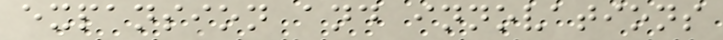expansion and innovations
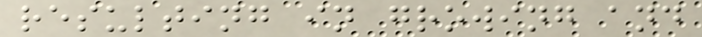resulting in growing and
